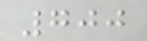700
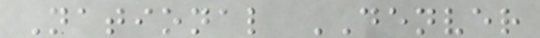National DENVER
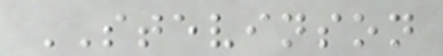STEVINSON
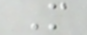M
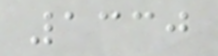1330
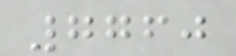7760
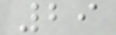29
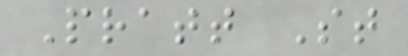Pratt St
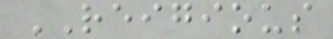REIGIOUS
